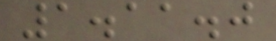1.11.0
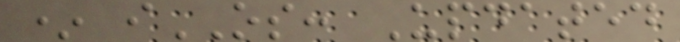* iOS: Updated
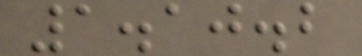1.10.2
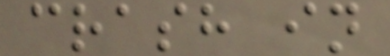crash in
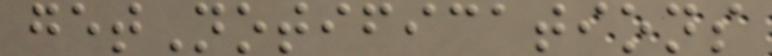getNotifications
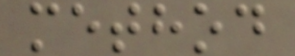method
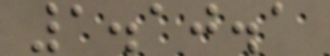1.10.1
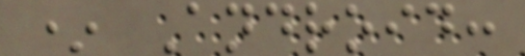* Android:
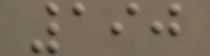190
